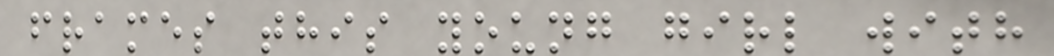frames this young girl with
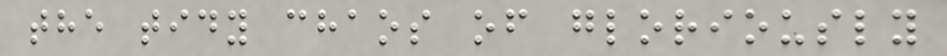the tidy chaos of gloriously
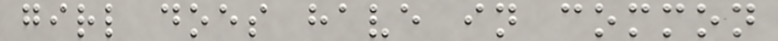girl does have in common
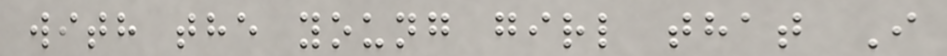with the young girl that I
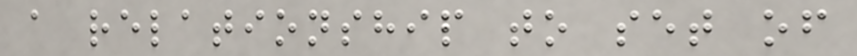a relationship to set of
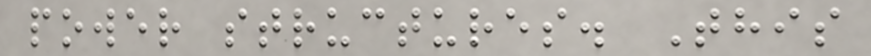power structures. This
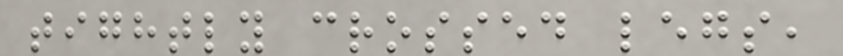tightly crossed legs,
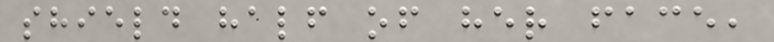shield half of her face,
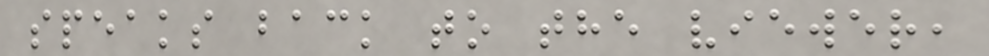speaks back to the viewer,
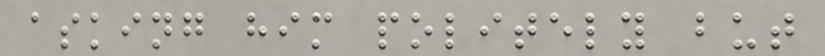asking him politely but
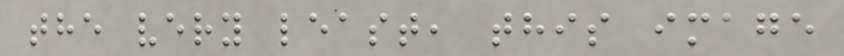the very least, this image
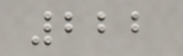222
